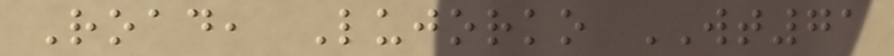Road, Lujorko WT71
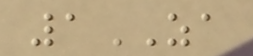1ZA
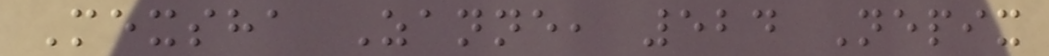Mexsha Zanne, 524 Nepix
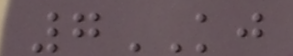7KJ
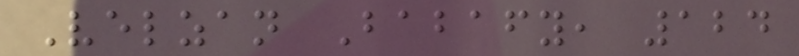Velzan Babafy, 124
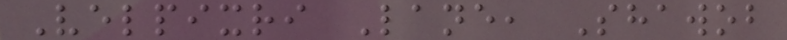Velpixri Lane, Shawob
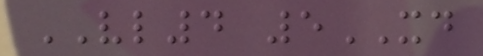VL4 5XD
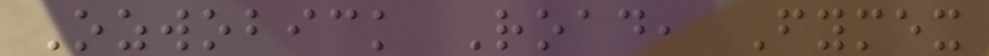Ozwobick Road, Fymex
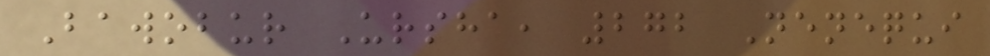Bawobur Ursha, 272 Nenequi
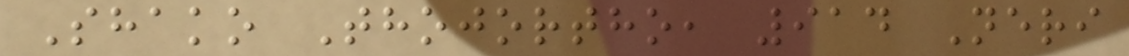Shako Thojortho, 914 Neri
